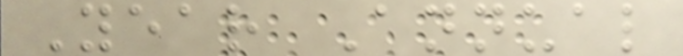Year Annual
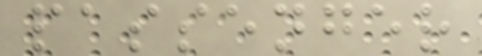passenger
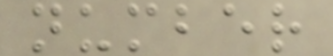number
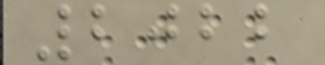2022
